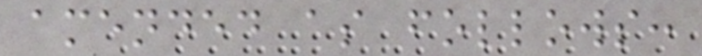amended as follows:
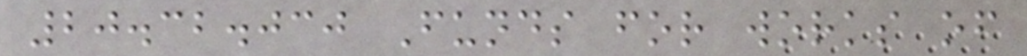20.32.030 Funds for works of
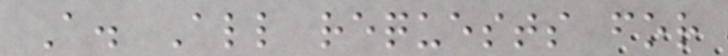A. All requests for
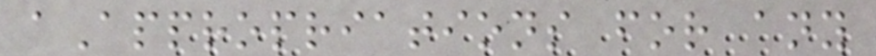aAppropriations for any
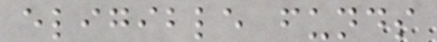eligible funds
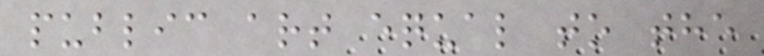public art equal to the
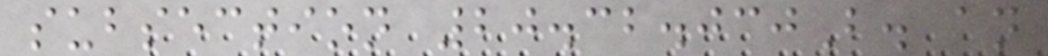subsection 20.32.030B. an
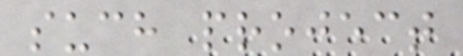such project
